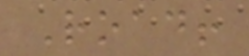Road!
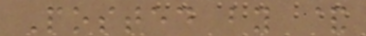Posted by &
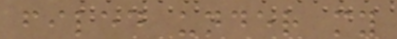filed under my
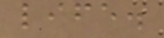life.
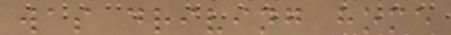was driving home
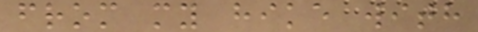from my hike with
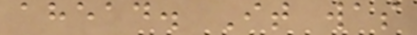ahead. It was
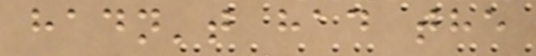hadn't had the
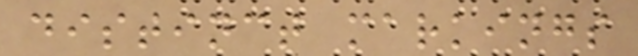distinct markings
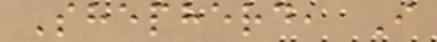Shepherd, I
